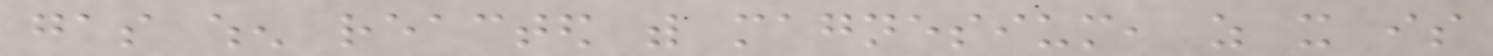gas when reacted with magnesium, as it is
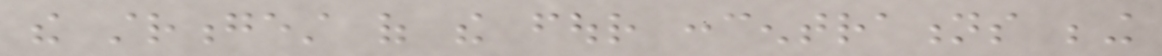the strongest of the four concentrations being
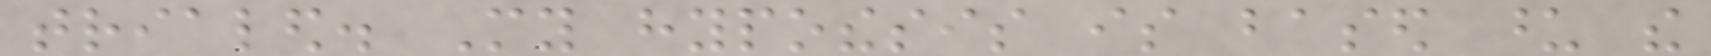trialed. My hypothesis is based upon the
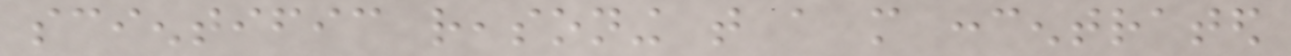scientific reasoning that a more concentrated
